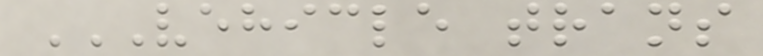VEHICLE TRANS
